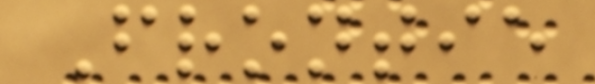Frontie
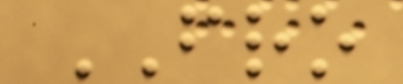FRO
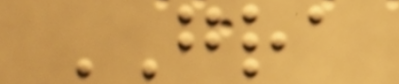GRA
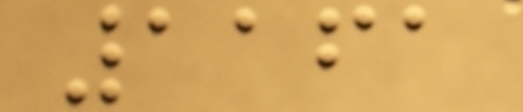1161
